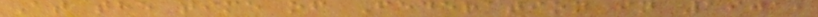At the time of Federation in 1901,
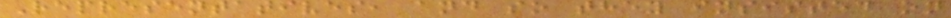Representatives, and so they insisted on
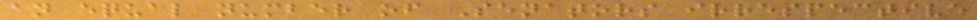an equal number of Senators irrespective
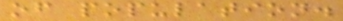of population.
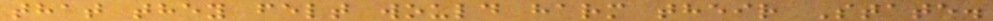that they felt would harm their State.
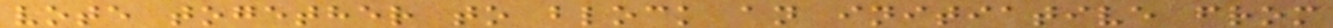vote together to block an initiative from
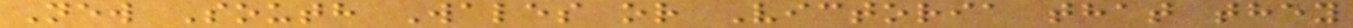New South Wales or Victoria that they
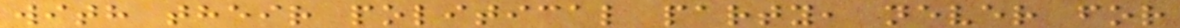with their political party, never for
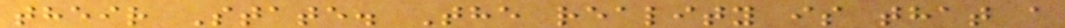their State. The reality is that a
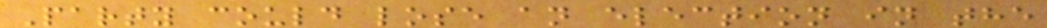Party could lose an election in the
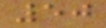50
